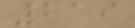219
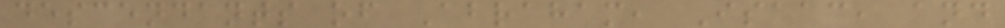descendants of Abraham, Isaac, and
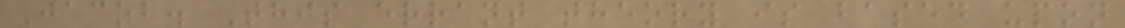Jacob. This errant theory is based upon
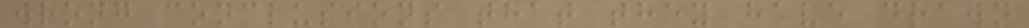wrong conclusions that they have drawn
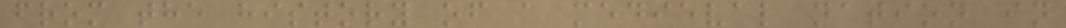from the history of a medieval nation in
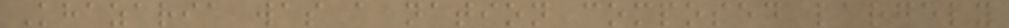Khazaria was a nation composed largely
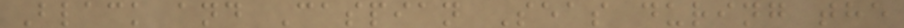Black and Caspian Seas during the
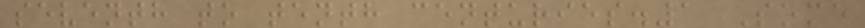seventh to tenth centuries.1 Some
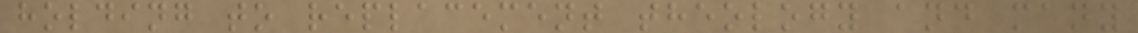holding to replacement theology and many
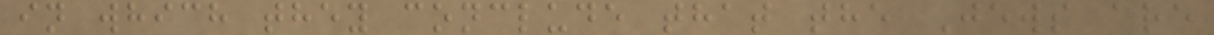in which they conclude that the Jews are
